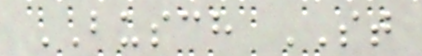BUSCH ST
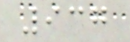937
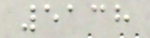5138
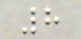8
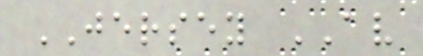JERSEY AV
